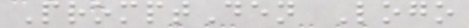PromptDen Logo
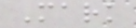Mark
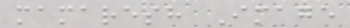mamaresh Image
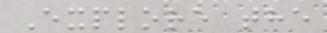Explore the
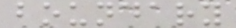boundary
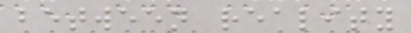between reality
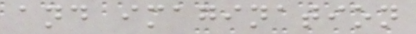and imagination
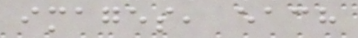images, each
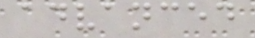advanced
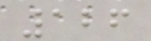126
